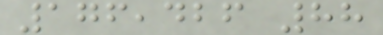176,426 88
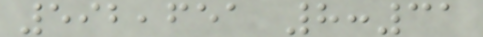592,651 8:31
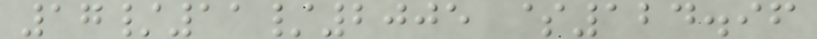17/11/2005 $124.96
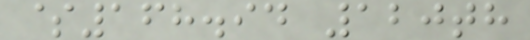$168.94 120th
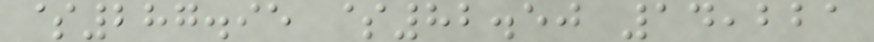$287.95 $82.50 14,221
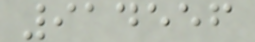914556
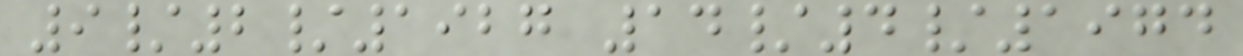9/2/1927 14/4/1974
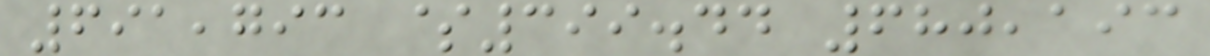691,793 $399.44 680,193
